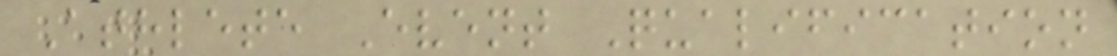Athlete Event Qualification
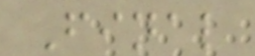Final
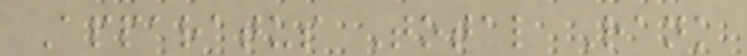Apparatus Total Rank
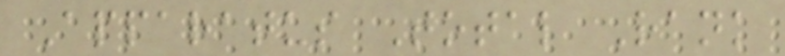Apparatus Total Rank
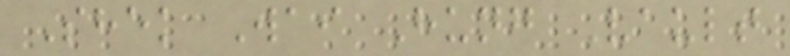Shek Wai Hung Vault
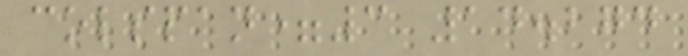colspan=3 14.274
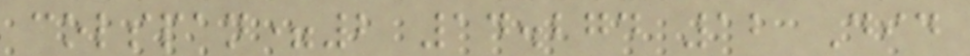colspan=2 14.274 12 Did
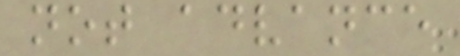not advance
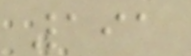191
